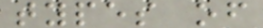types of
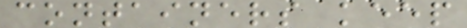containers keep
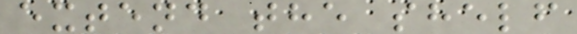extend the shelf
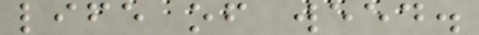life of weed.
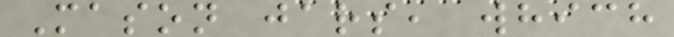Mason jars, which
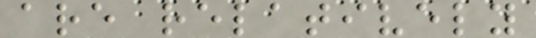are relatively
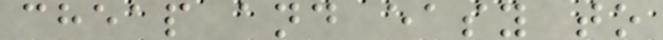cheap and easy to
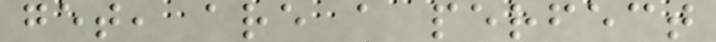get, are a perfect
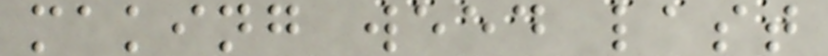making weed last
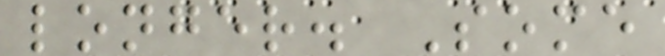longer. Some
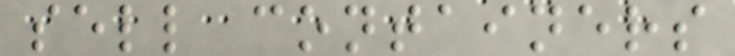sell containers
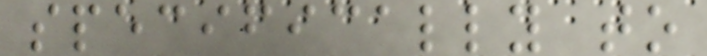specifically to
